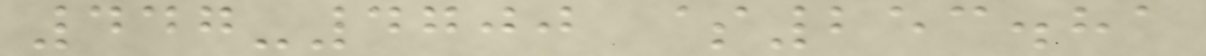447-4700 $253.81
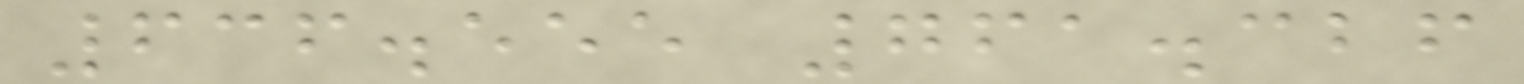636.555 761.326
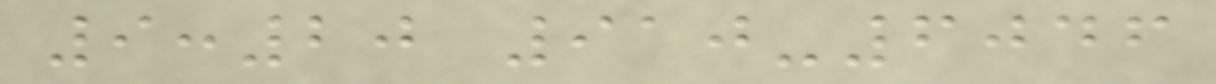9:20 910-6046
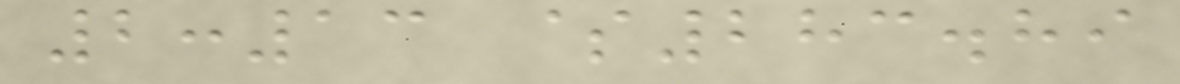2:13 $283.89
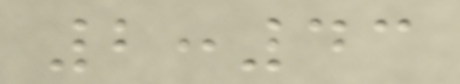2:43
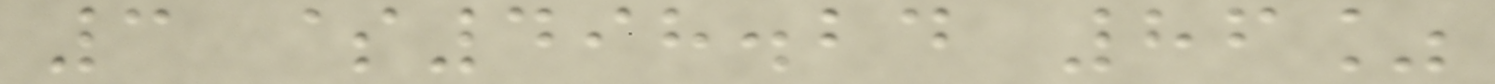3 $498.24 86%
